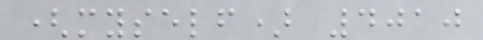(myself) 4010
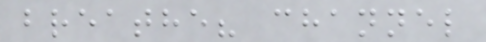breathe? channel
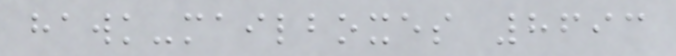hawk-mailboxes 8693
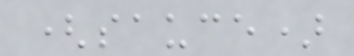(sauce)
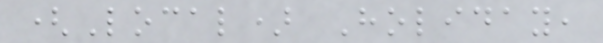(Local) Holiday,
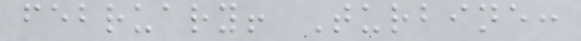february! Turbine:
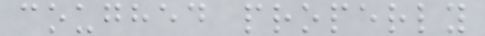coughed properly
